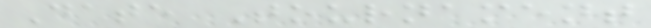Date Tournament
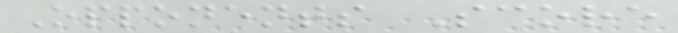Opponents Score
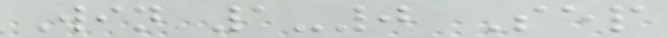Win 1-0 Sep
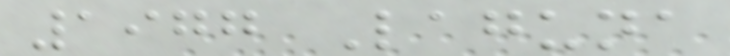1977 Laguna
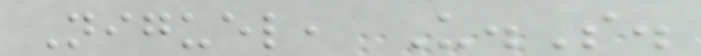Niguel, U.S.
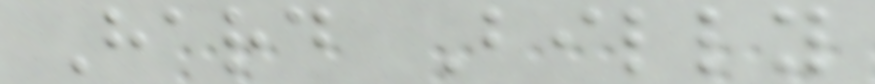Hard Billy
